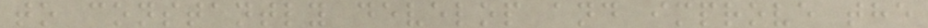to constantly develop and improve the
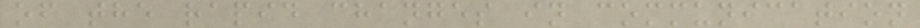of the rapid changes in communication
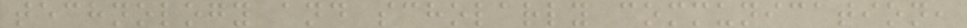technology and scholarly communication,
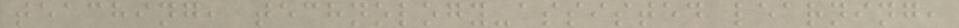teaching, technology-assisted learning,
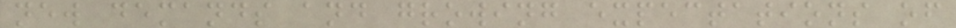new demands and growing expectations of
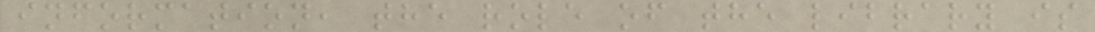information, the role of the library is
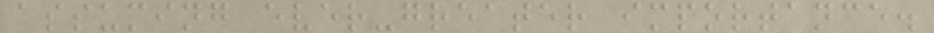assuming ever-greater importance.
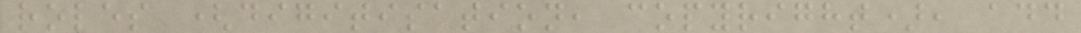roles (digitisation, copyright), add
